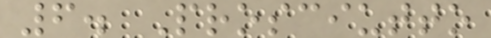6. Prosciutto
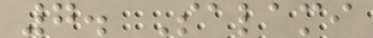7. Salami
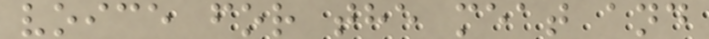voice for the meat and
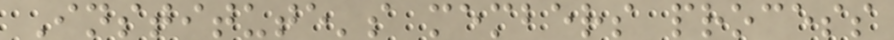Institute's members process
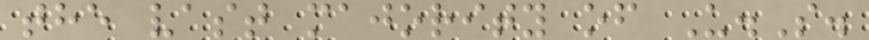the vast majority of U.S.
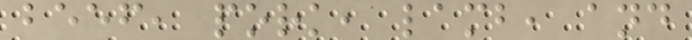beef, pork, lamb, and
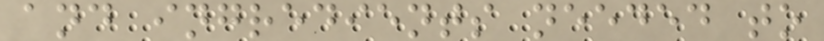and ingredients needed to
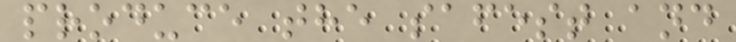produce the safest and
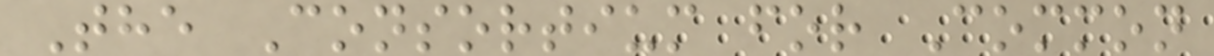The Consortium for Common
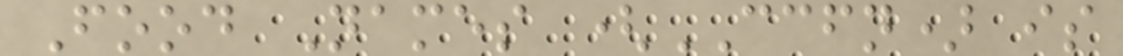Food Names (CCFN) is
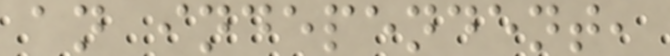an independent,
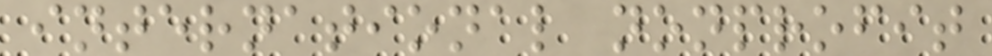international nonprofit
